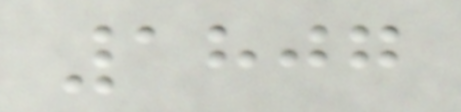1807
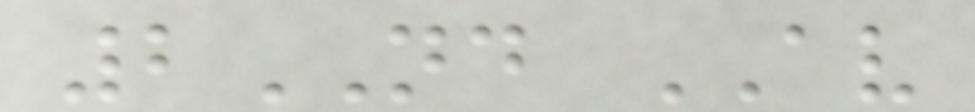2ND AV
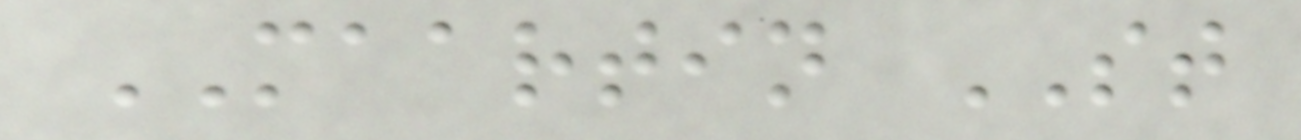MAARTIN ST
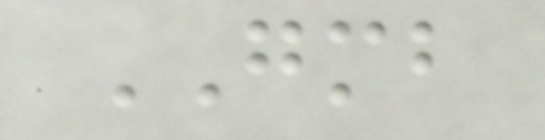GMB
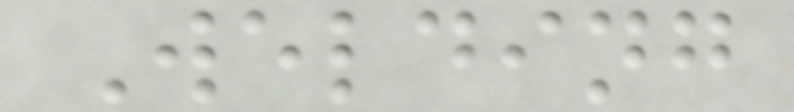Welding
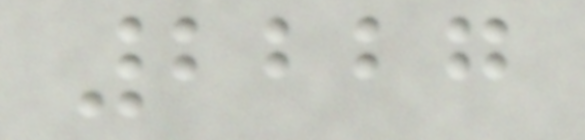2227
